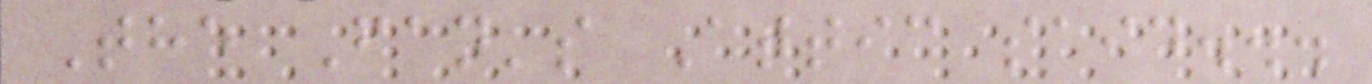The Fan's Attic said...
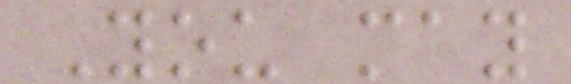You may
